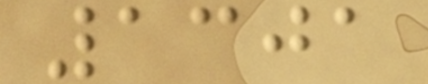1301
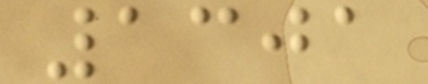1301
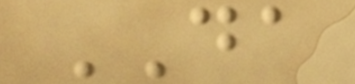DA
